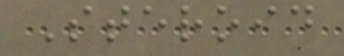Steroid
